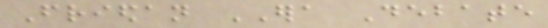Friedan ERA Debate
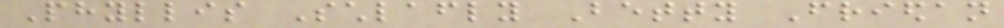Phyllis Schlafly Betty Friedan
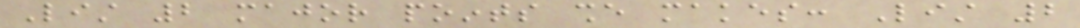List 2 major points she makes: List 2
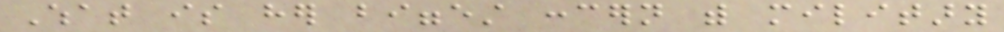What is her biggest concern with military
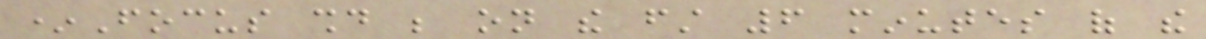*Focus should be on the first 6 minutes of the
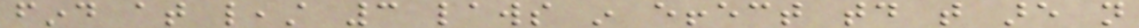find at least 3 laws in effect today that are not
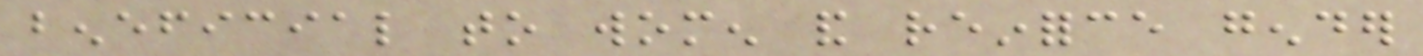beneficial to women and reinforce gender
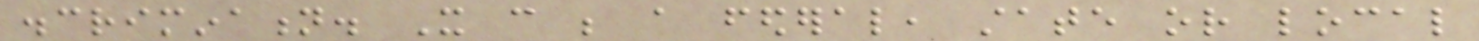discrimination. It can be a federal, state or local
